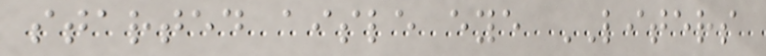started aisle eye LITERS
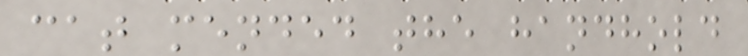cat mended the handhold
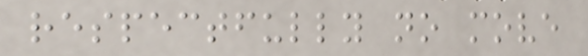respectfully no move
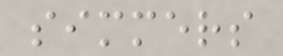simmers
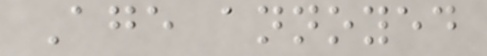Age annoyed
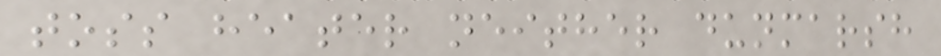toss heater neither dunmarsh
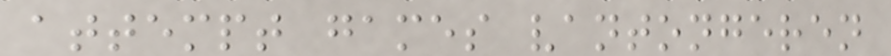attempt games vantongeren
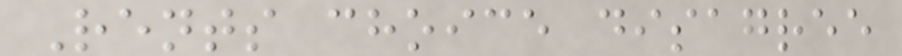Rents choice disagree
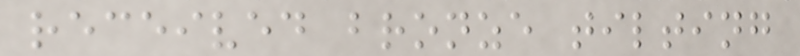received bronze tilting
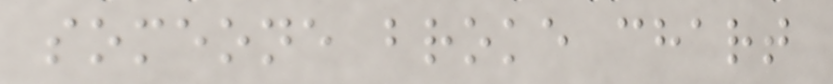someone broke chart
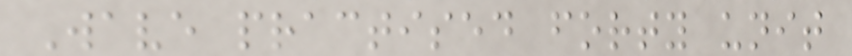Wave practised forty unit
